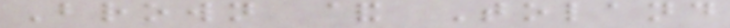Brown & Toland
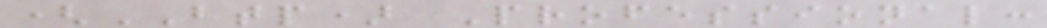(BTP) Professional:
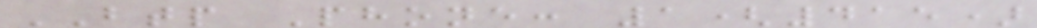BTP Phone: 1(415)
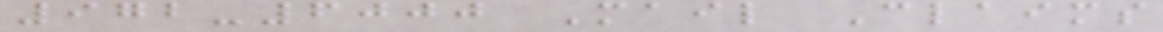972-6000 Mail Claims
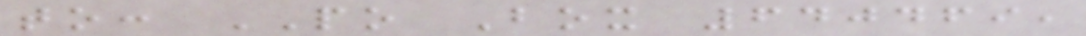to: PO Box 640469,
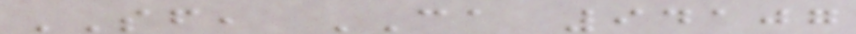SF, CA 94107
